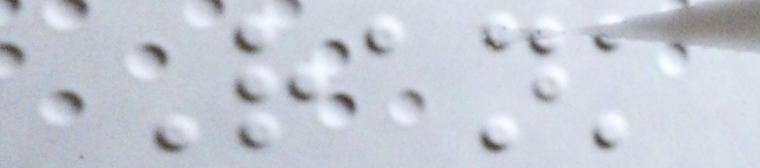Rank
